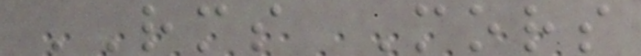RMS Mors
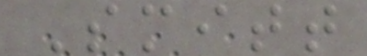Smitt
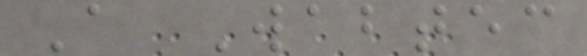A Wabtec
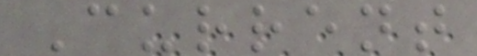Current
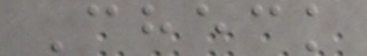Check
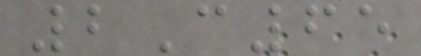2C65
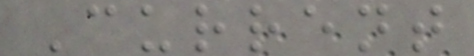Current
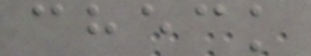check
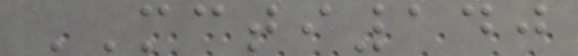MCTI140
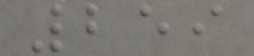259
